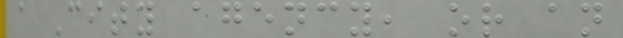a City agency, or an
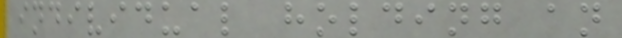individual holding an
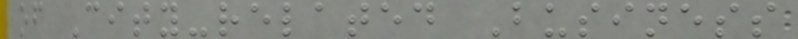of City-related Business
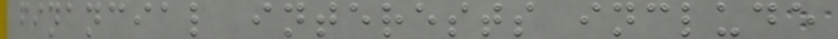financial interests include
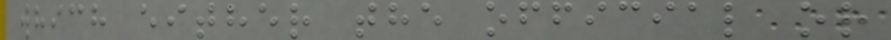which either the official or
